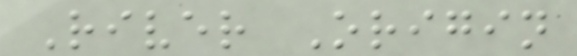River Origin
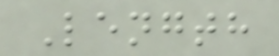Length
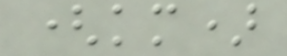(km)
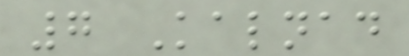7 Kalnad
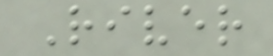River
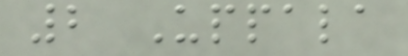2 Uppala
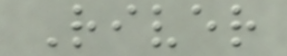River
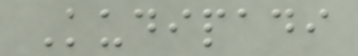Kudipadi
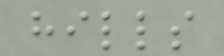hills
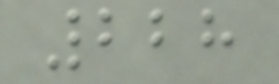228
